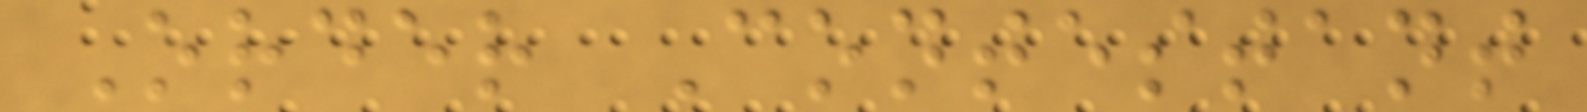Order Contestant
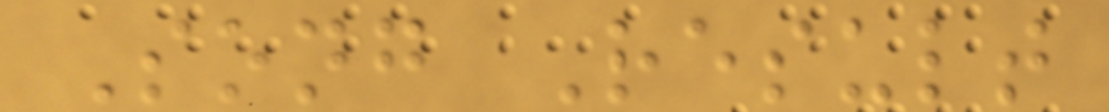Song Result
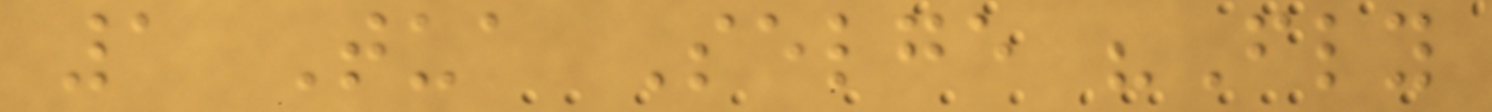1 Tua Selge "Fly
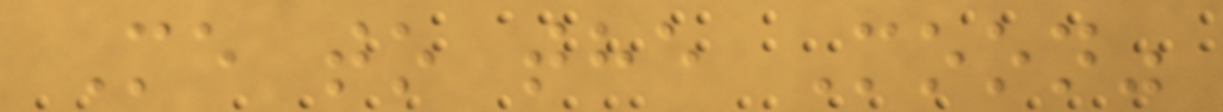Me to the Moon"
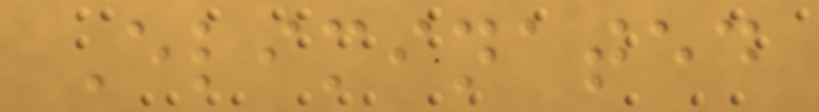Eliminated
